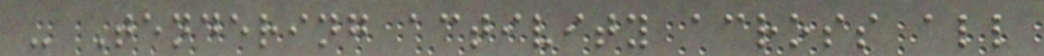- Tendering activity across all
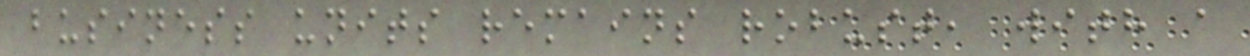business units remains robust, with a
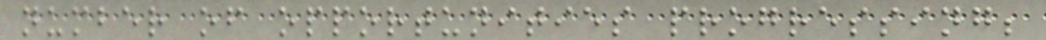number of opportunities progressing;
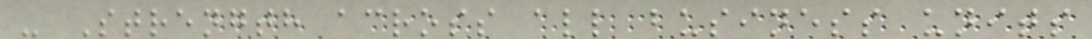- Strength across all business units
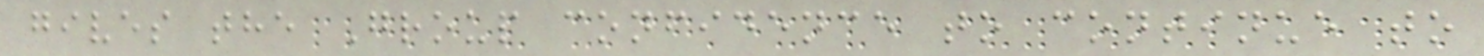gives the Group confidence to continue to
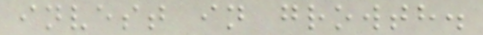invest in growth.
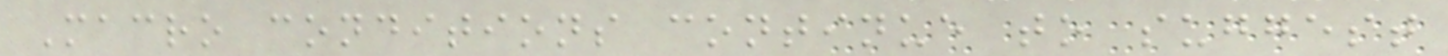Macro conditions continue to suggest
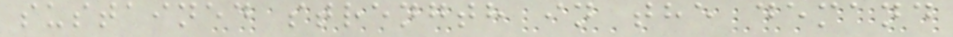sustained strength in the demand
